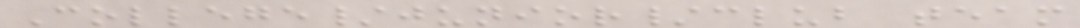College/junior/club team
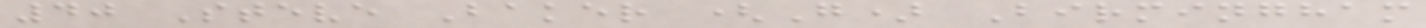40 Steve Baker (G) Birmingham
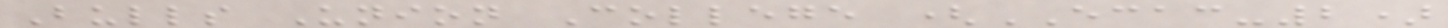Bulls Union College (ECAC-2)
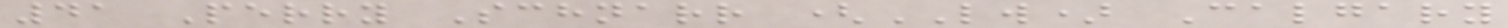41 Perry Schnarr (LW) Calgary
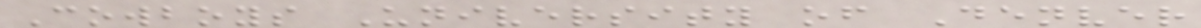Cowboys University of Denver
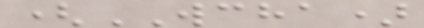(WCHA)
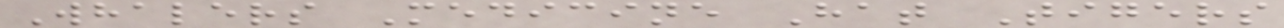Whalers Medicine Hat Tigers
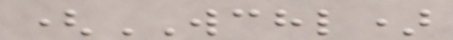(WCHL)
